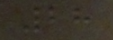28
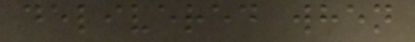delivered when
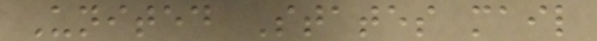United States mail
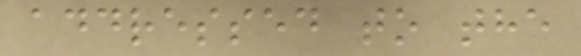addressed to the
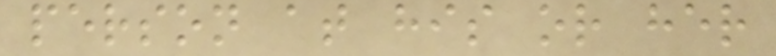person at his or her
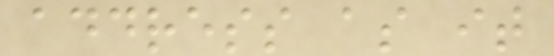address as it
